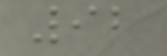92
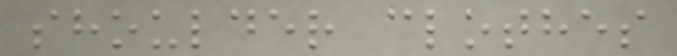shoulder clothes
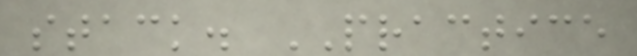stack. PRACTICE
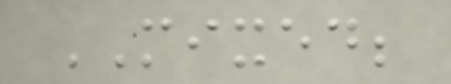MIXED;
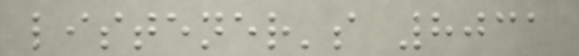listener's 8031
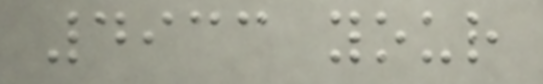4933 your
